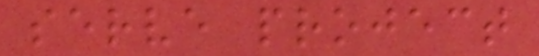serve project
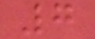7
